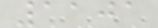1101
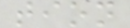tion
